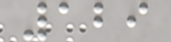129
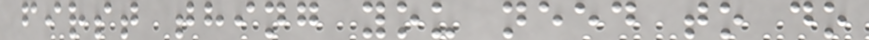first thing you need to do
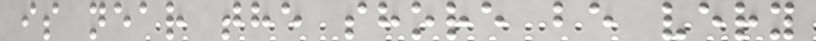is near the shore be very
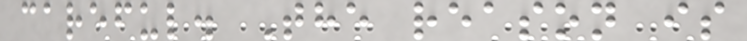careful. The reason is
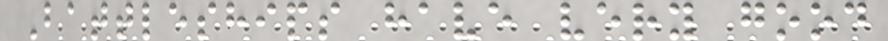Battleships have very good
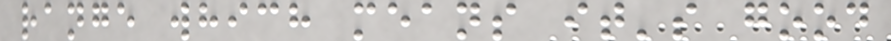range which means it's good
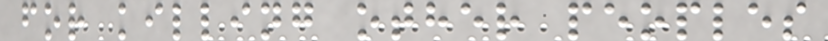for killing other peoples
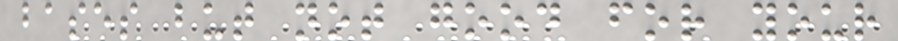bases but not good for your
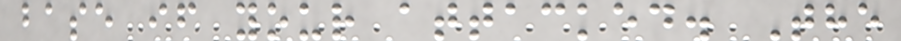base if your attacked. The
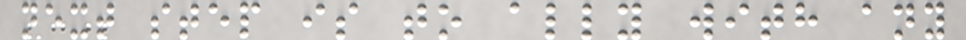next step is to ally with any
